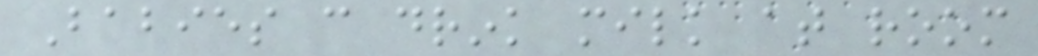Babies can drink milk at room
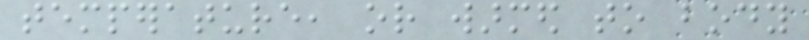temperature, or warmed to body
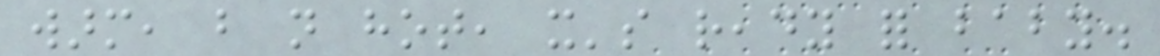warm, but not hot, it's ready for baby.
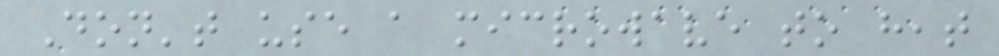Don't use a microwave to heat
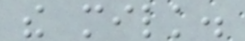the milk.
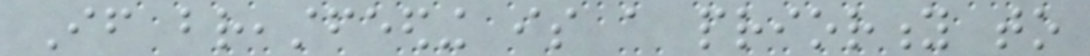If breastfeeding is a priority to
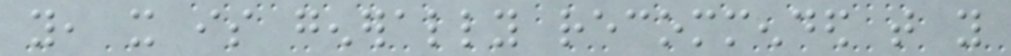you, it is generally recommended that you
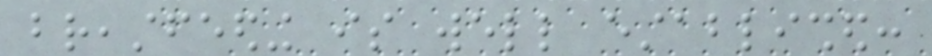breastfeeding is well established:
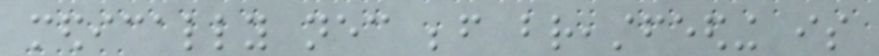medically necessary before breastfeeding is
